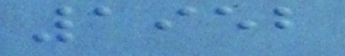1952
